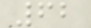62
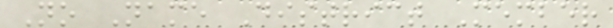No Name District Member
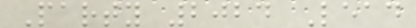Party 2024 Lead
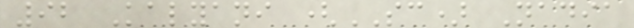92 Kalyani (SC) Nadia
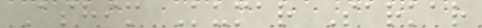Ashim Kumar Sarkar
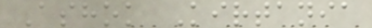Ashok Kirtania
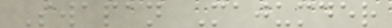Swapan Majumder
